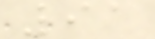91
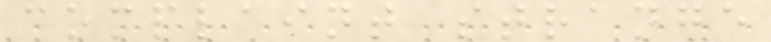complaint strange
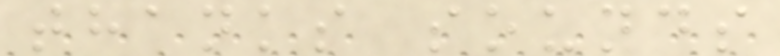thanks sounds
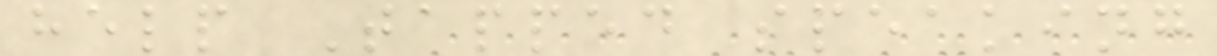help Tapped speaking
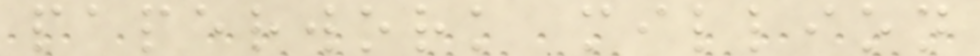paperwork million
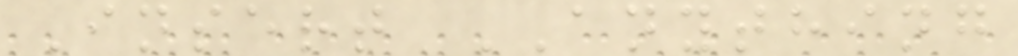Insert ANYTHING
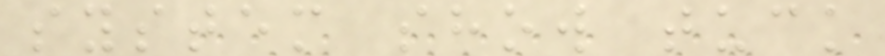system show tuck
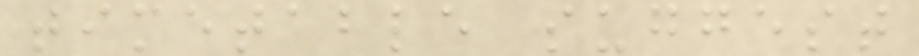timetable suggest
